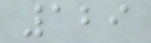129
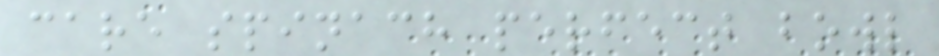care spinach perfect bowl
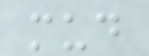mud
